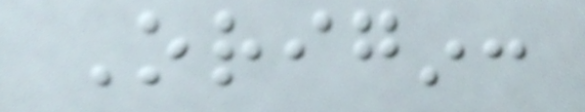Origin:
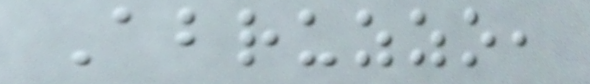Abruzzo,
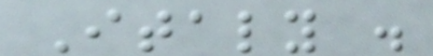Italy .
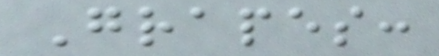Grapes:
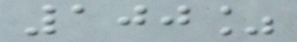100%
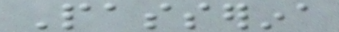Passerina
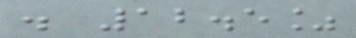. 12.5%
